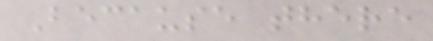Because there
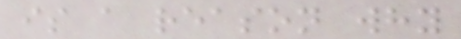is a reason why
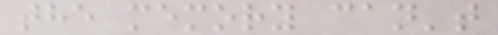the memory can't
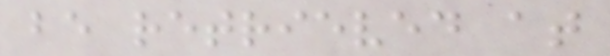be retrieved at
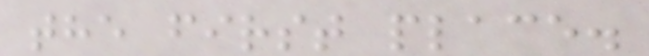the first place.
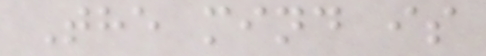The mind is
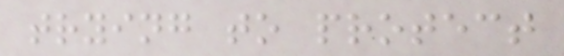trying to protect
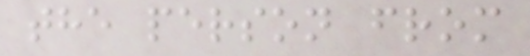the person from
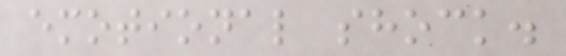emotional shock.
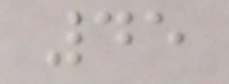45
